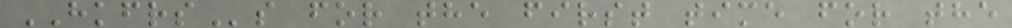HKFRSs for the first time for the
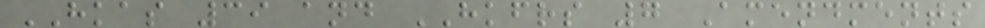HKAS 39 and HKFRS 7 Amendments
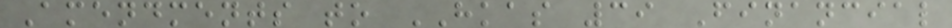Amendments to HKAS 39 Financial
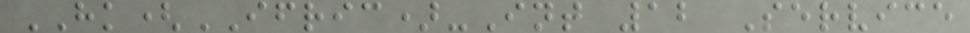HK(IFRIC)-Int 12 Service
